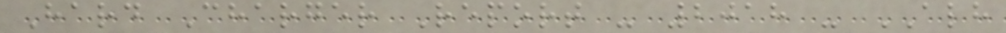Hard Charger Report - 2018 - ALH
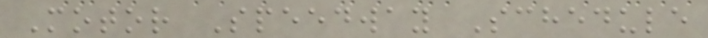Motor Speedway Schedule
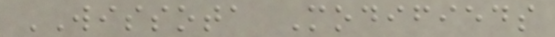WISSOTA Modifieds
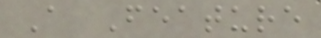A Feature
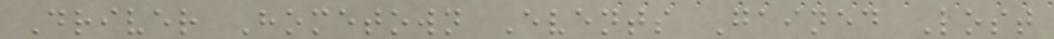Driver Hometown Events Gained Lost
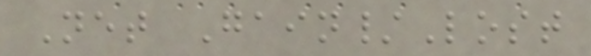Net Gain/Lost
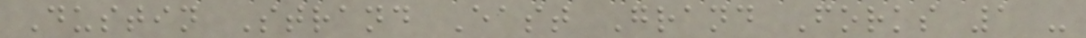Dustin Strand East Grand Forks 1 -
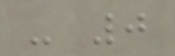- 0
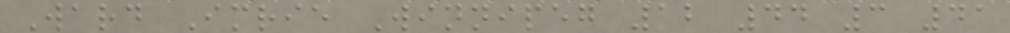Ward Imrie Winnipeg 12 44 3 41
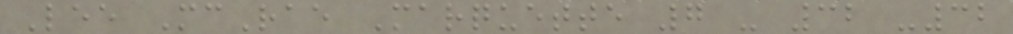Lee McRae Marquette 7 - 32 -32
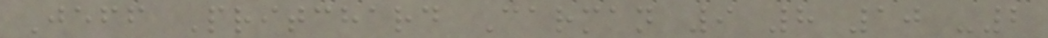Jeff Pritchard Carman 9 8 10 -2
